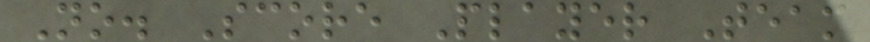No. Score Player Team
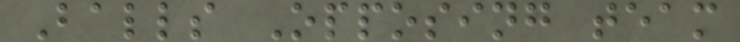Balls Opposing team
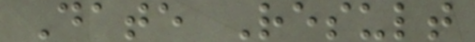Date Result
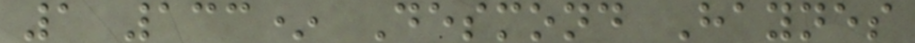1 133* Desmond Haynes
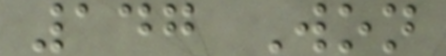147 Won
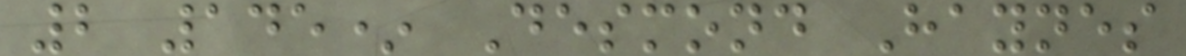2 145* Desmond Haynes
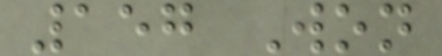157 Won
